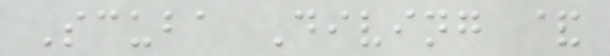Scuba Diving &
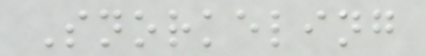Snorkeling
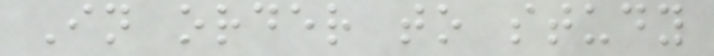In order to study
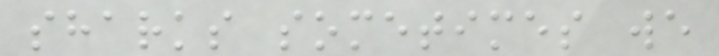sharks sometimes we
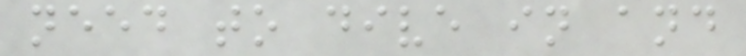need to dive in and
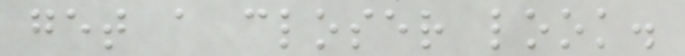get a closer look.
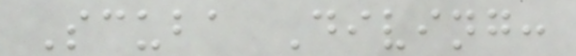Scuba Diving:
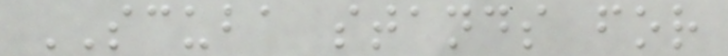SCUBA stands for
